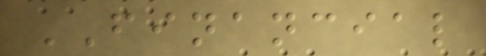FINANCIAL
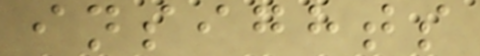insights
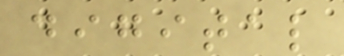digital
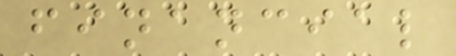financial
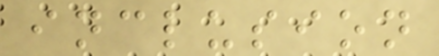inclusion
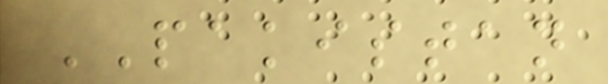PAKISTAN
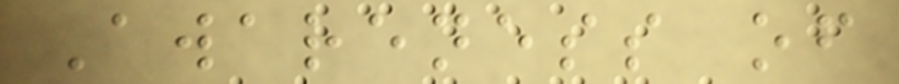Awareness of
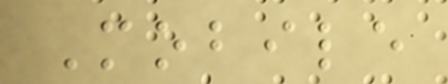Mobile
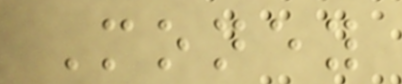Money
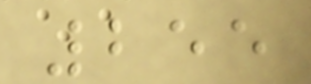255
